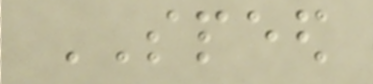SPEED
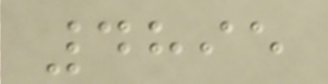4895
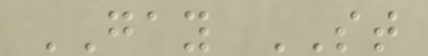GAY ST
